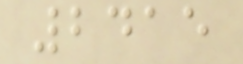2415
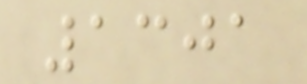1301
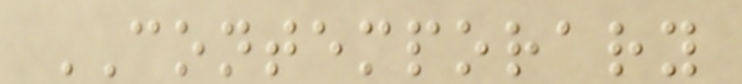CONTEMPORARY
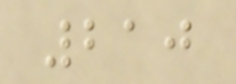210
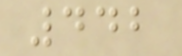442
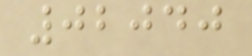02040
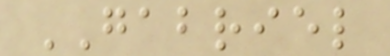GABRIEL
